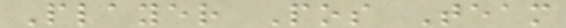Player Pos Team
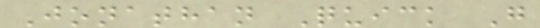Jonathan Quick G
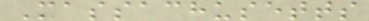Massachusetts
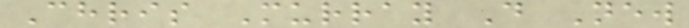Chris Murray D New
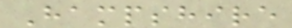Hampshire
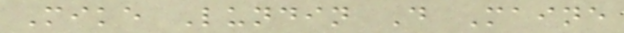Mike Lundin D Maine
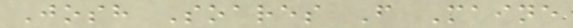Josh Soares F Maine
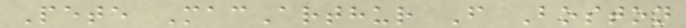Pete MacArthur F Boston
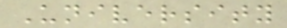University
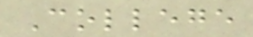College
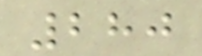280
